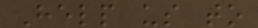Help us to
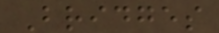Bridges
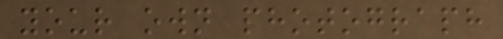your own photograph
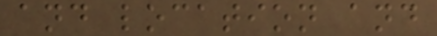and location and
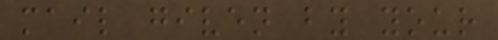mail given by your
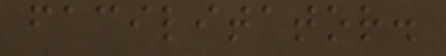facilitator.
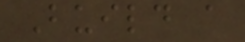Build a
